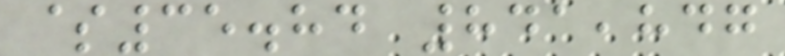$35.84 841,847
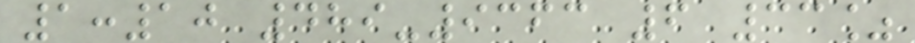1:10 489-9363 6 33%
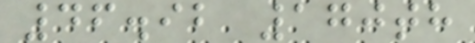46.92 170th
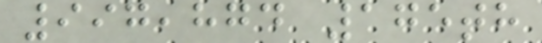997,874 175th
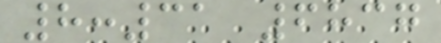8:31 6837
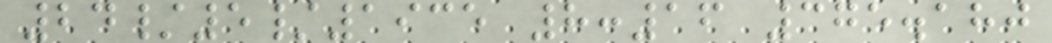24/5/1935 8:16 375.180
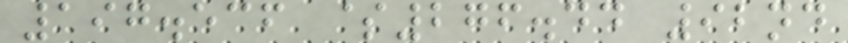197.536 $276.44 92nd
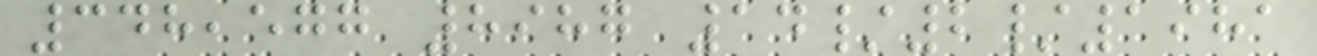348,577 8987 14/2/1981
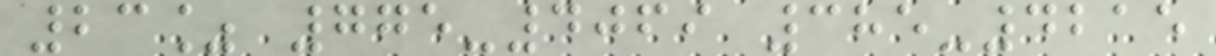23% 775-4069 385-4215
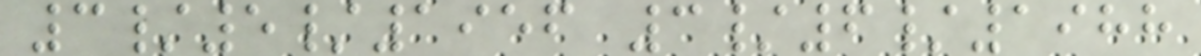3/5/1956 3/6/1988
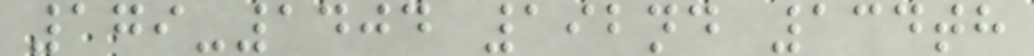179-1404 192nd 134th
